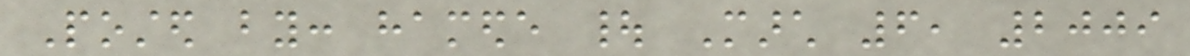Posted by: hamede | March 6, 2009
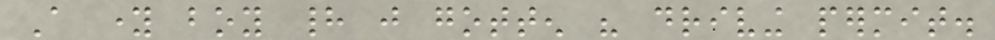A young boy had just gotten his driving permit.
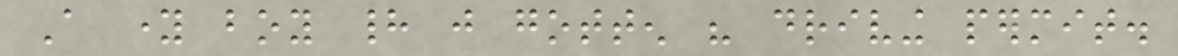A young boy had just gotten his driving permit.
